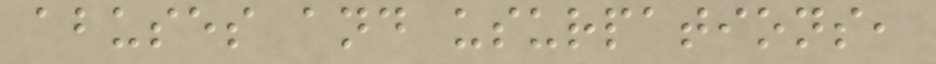abuses and usurpations,
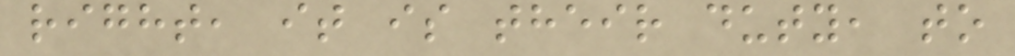right, it is their duty, to
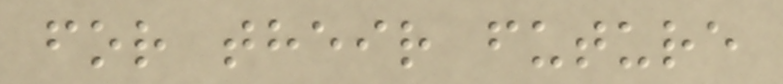for their future
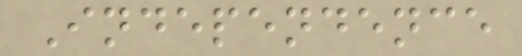Independence
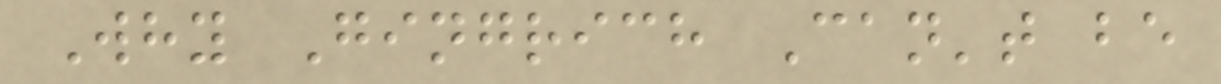Why Gingrich Can't be
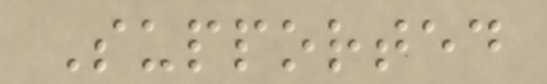Supported
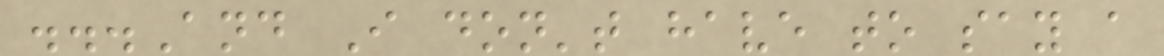...And I don't have to say a
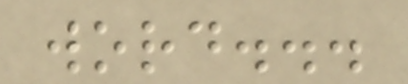word...
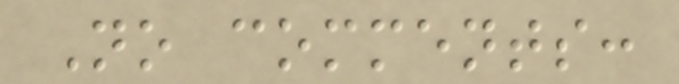No comments:
